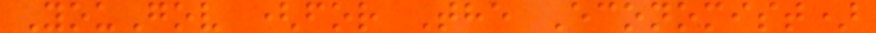YouGov (for The Economist)
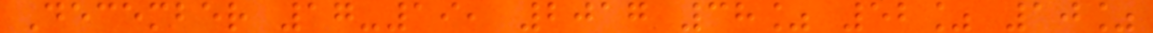December 17-19, 2017 38% 52% 10%
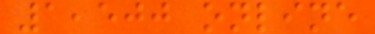1,500 online
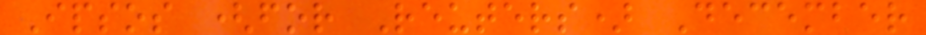Ipsos (for Reuters) December
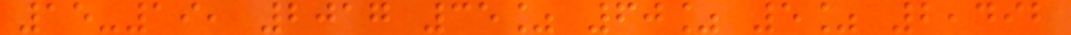15-19, 2017 35% 60% 5% 2,492
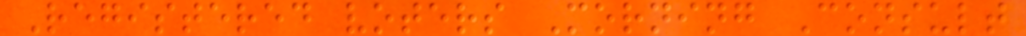Registered voters Morning Consult
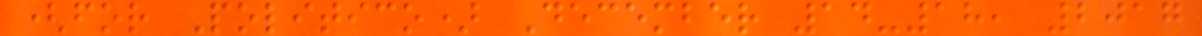(for Politico) December 14-18, 2017
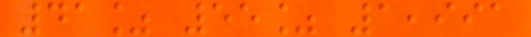41% 55% 1,991
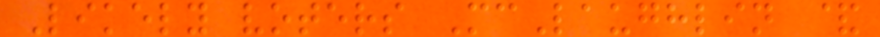Likely voters McLaughlin &
